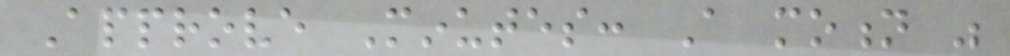Approve Minutes: A motion was
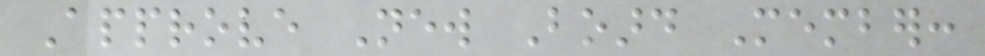Approve New Board Member:
